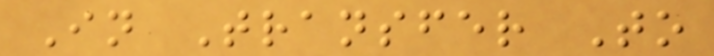In Transfer To
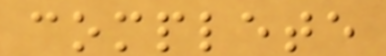complete
